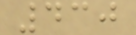430
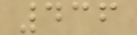436
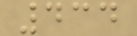434
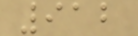912
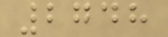2748
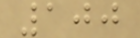100
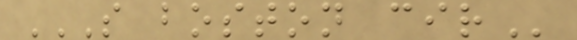S BOSTON CIR
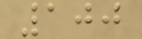100
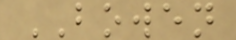BOWEN
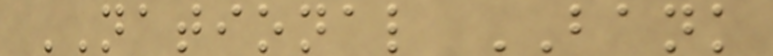NATIONAL BANK
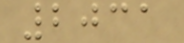2031
